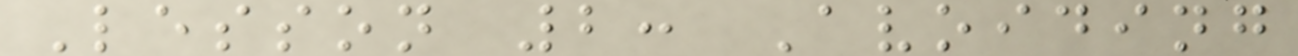Lesson 2: Avoiding
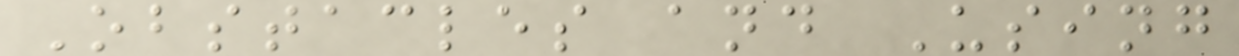Obstacles and Using
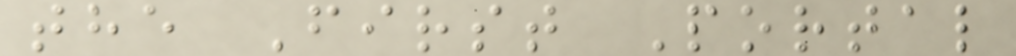the First Portal
